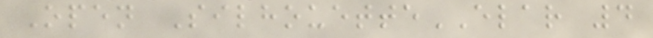Open SilhouetteELAR 4
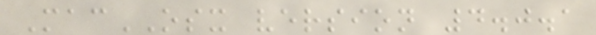MacOSX version 4.0.1
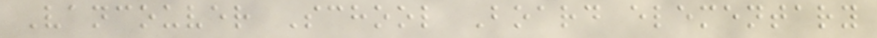Vancouver School Board elementary
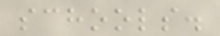schools.
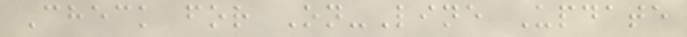Check for On-Line Update
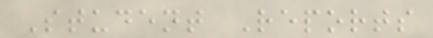Student Reports
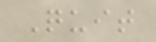Quit
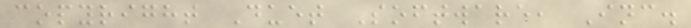copyright Duet Software, Inc.
